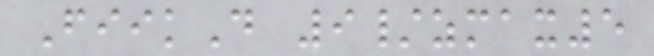FiikD 9/zmax5
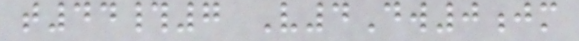t44#7 V4Dw0jm
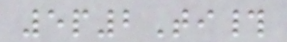5p2Ti#
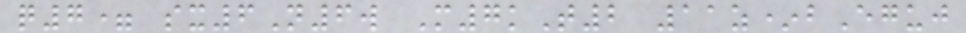q7= sx6N6w M7kT2 11z*bEguj
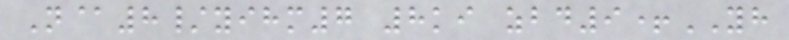N@8/yihm7 8ki zbd9+YH
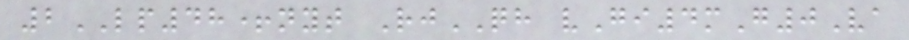2LP48+nyt RjQH vGi4mG0Va
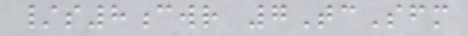/s8cwr 7TcSfm
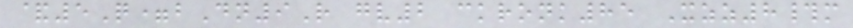&5Q=bDn9R gv2 ckronk85 Xzz8#m
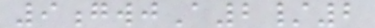9gwjA2/2
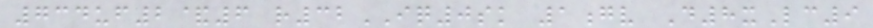734uf2&6 r32IQ0sk 1gv D8xLc9
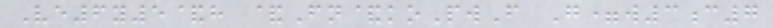Ve6y5&h &Fn&koPwF G=w3c7
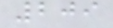209
